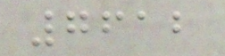7612
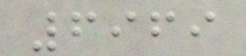6969
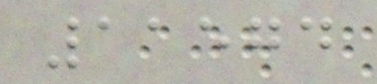11574
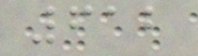612
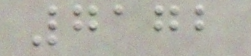7172
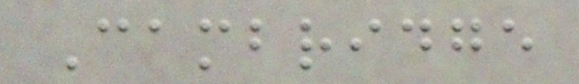Cambridge
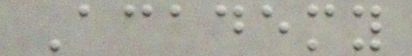Academy
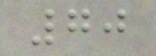70
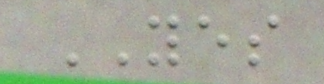YES
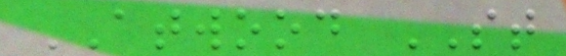ATWOOD ST
